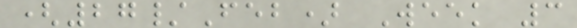(27/Feb) Week 3
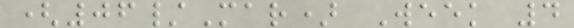(06/Mar) Week 4
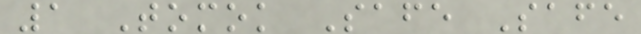1 Tomok Safe Safe
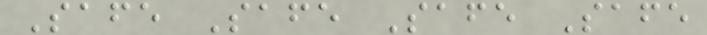Safe Safe Safe Safe
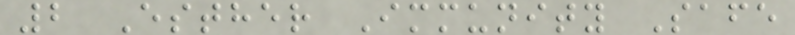2 Esther Immunity Safe
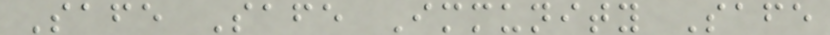Safe Safe Immunity Safe
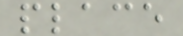place
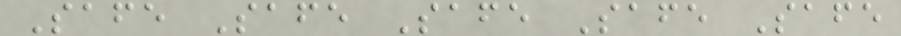Safe Safe Safe Safe Safe
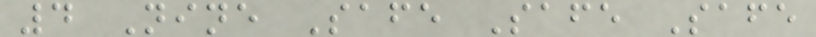4 Nine Safe Safe Safe
